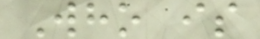Who is
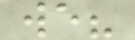we?
